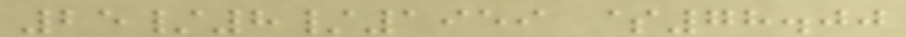25/8/1959 $78.00
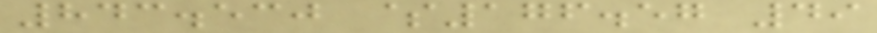843.530 $176.57 49
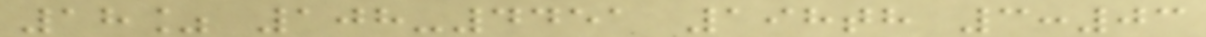18% 108-4451 198th 3:03
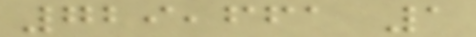729,661 1
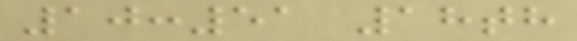10:51 18th
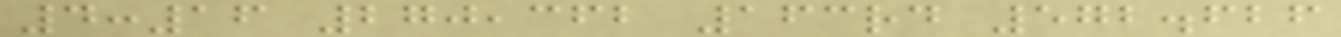4:16 270,362 163rd 572.626
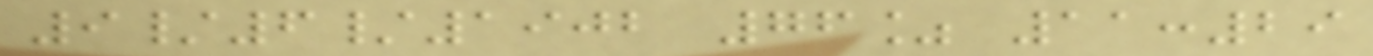9/6/1902 76% 11:29
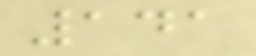141
